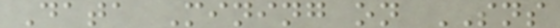Data Mining on SNS
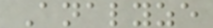Analyze
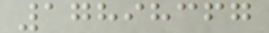17898367
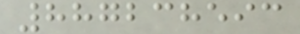887238593
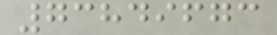73849673
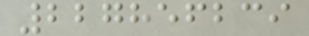227856239
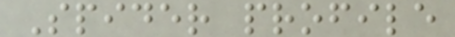Spider profile
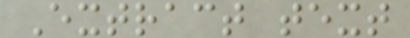Extract text
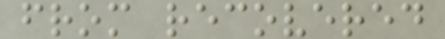from recovered
